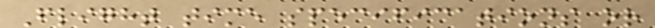Flight time specifications or
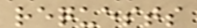requests
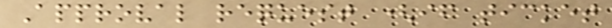Approval request (if ticket
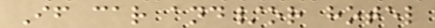If car and/or hotel
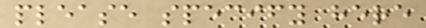please specify here
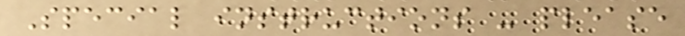Special instructions - please
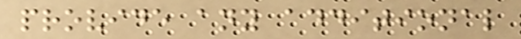provide any additional
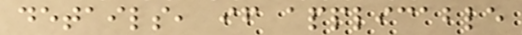details, if applicable
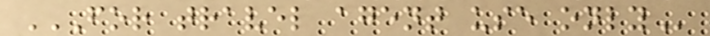FOR TRAVEL AGENT USE ONLY
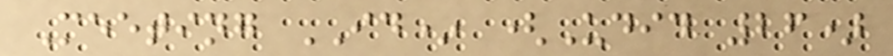Meeting ID* (Udid 26)
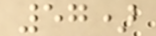57)
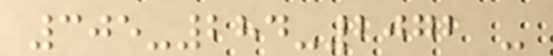305-284-2072 -
